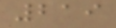219
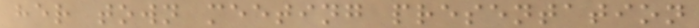her town meeting presentation
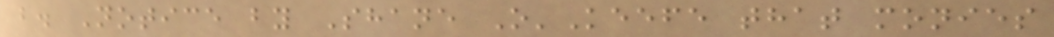b. Notice by Shane O'Keefe that monies
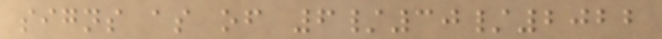signs as of 6/30/2022
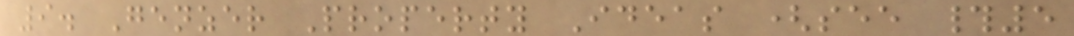9. Genzer Property Ideas (see #5
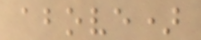above)
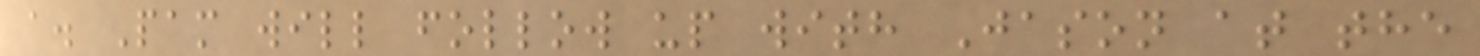a. Pam will follow up with Jason at the
